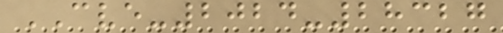CVE-2024-28327
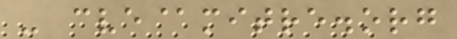- cve@mitre.org
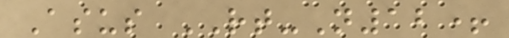Asus RT-N12+
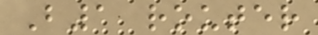B1 router
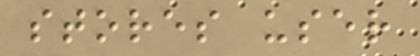stores user
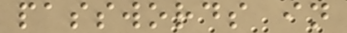passwords in
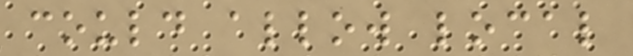could allow local
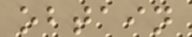obtain
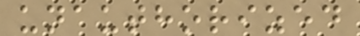unauthorized
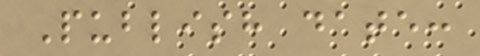Publish date:
